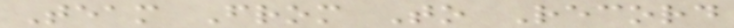Team From To Record
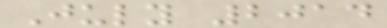July 2014
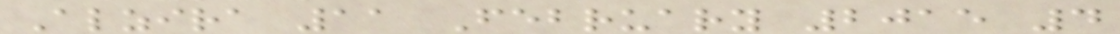Alzira 11 February 2015 4
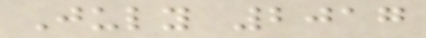July 2017
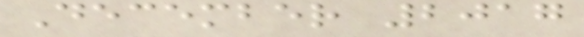December 2017
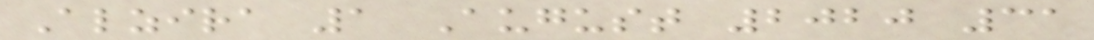Alzira 1 August 2020 31
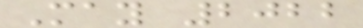May 2022
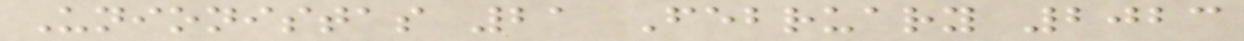Unionistas 21 February 2023
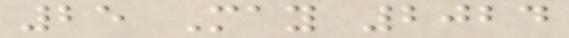25 May 2024
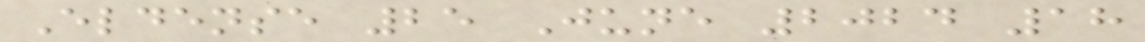Eldense 25 June 2024 18
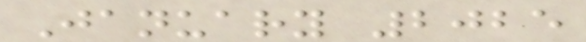January 2025
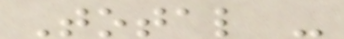Total -
